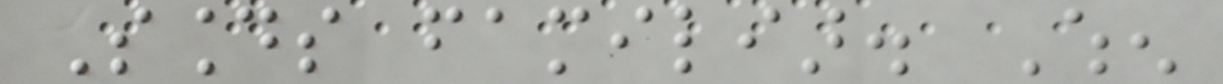Sounds familiar. When
